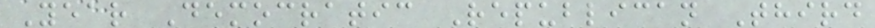Year Democratic Republican Third
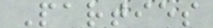Parties
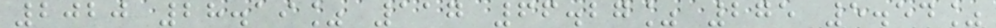2020 28.19% 117 66.27% 275 5.54%
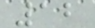12
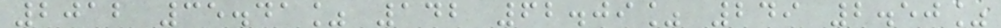2012 35.41% 142 62.09% 249 2.50%
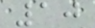10
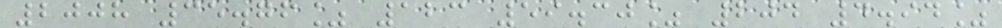2008 35.76% 123 59.30% 204 4.94%
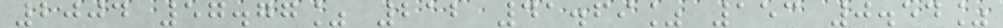2004 57.77% 212 41.69% 153 0.54%
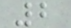2
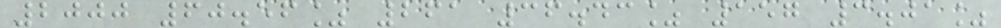2000 60.56% 261 36.43% 157 3.01%
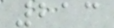213
